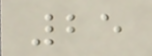25
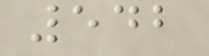542
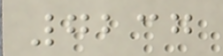7237
